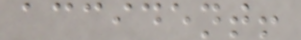accident!
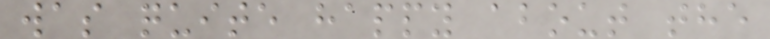was quite happy about the
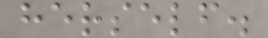herself.
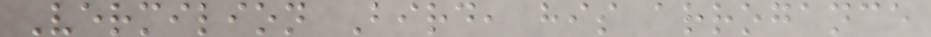Vermilion Bird, his arrogance
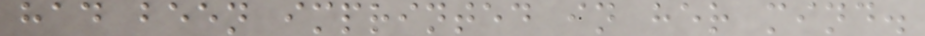had been imprinted in her mind.
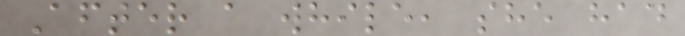After a while, she had
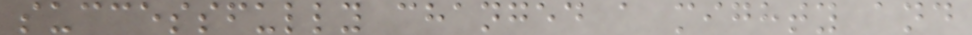successfully changed a mighty and
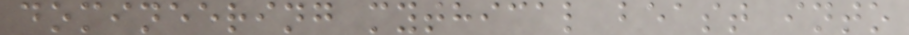domineering mythical beast into
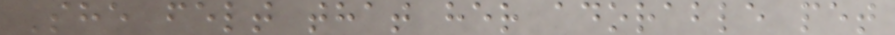She felt that her adorable pet
